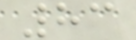83
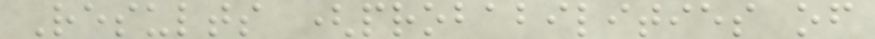Results (probabilities of
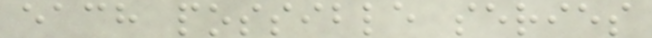each possible series
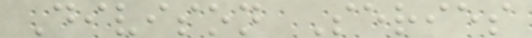Divison Series
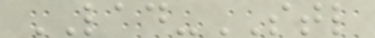LAD-STL
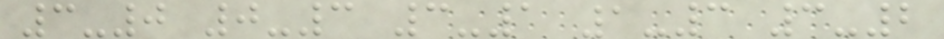3-0 0-3 3-1 1-3 3-2
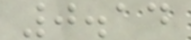0.14
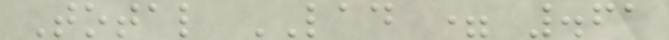Total LAD = .61
